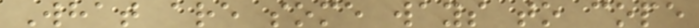What are some ways to cope
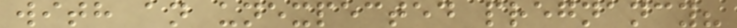with an unexpected pregnancy?
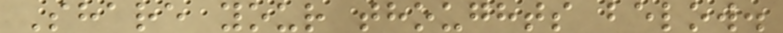Share your thoughts below.
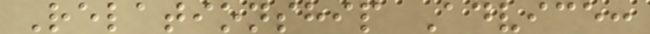Relationship Advice:
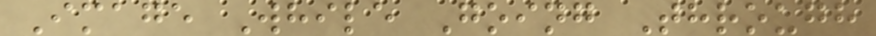Image While Going Through
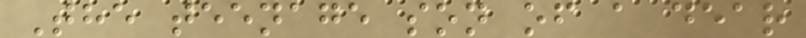The teenage son of a dear
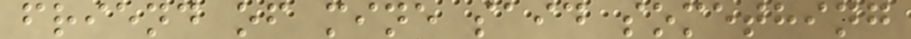friend of mine said something
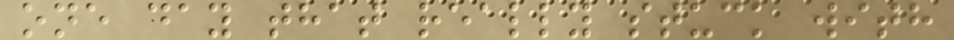one day that really stuck with
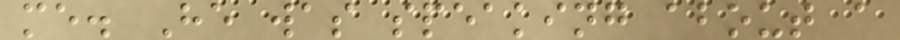me. He was speaking about a
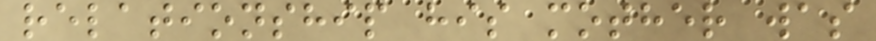relationship his mother was
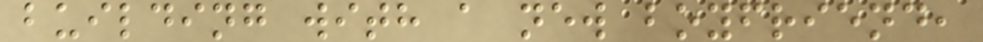building with a new boyfriend,
